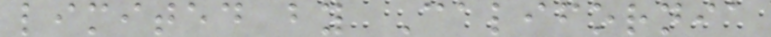limited by California
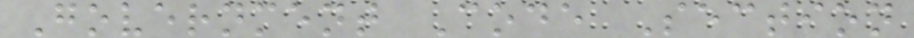Government Code Section
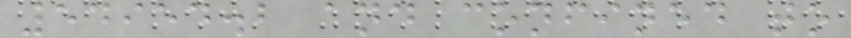54954.2 and confined to
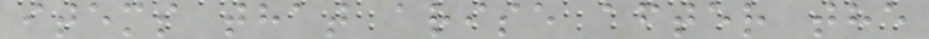items that arise after the
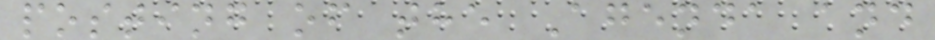posting of the Agenda and
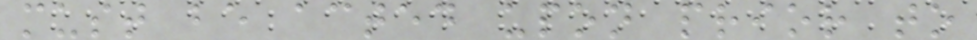must be acted upon prior to
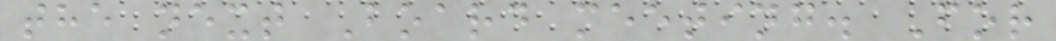the next Board meeting. For
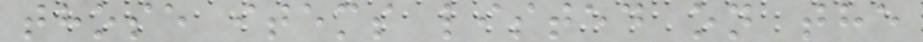those items listed on the
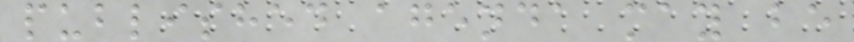published agenda may be
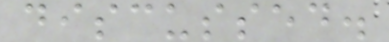discussed.
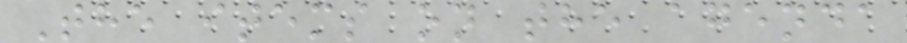The items on the agenda
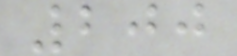200
